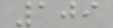109
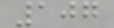107
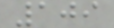109
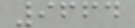9664
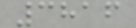3816
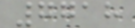7718
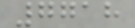7718
